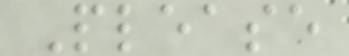Please
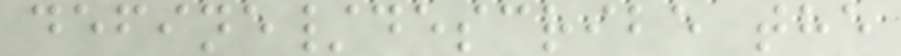define/describe the
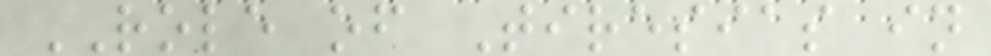ROLE of Tiresias in
